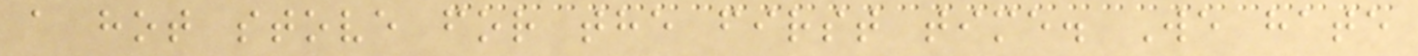a hot stove for the first time. We hate
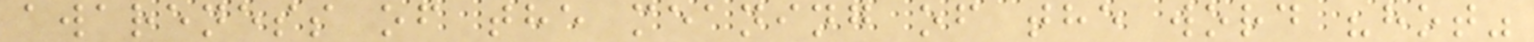awareness of the meaning of the word "hot"
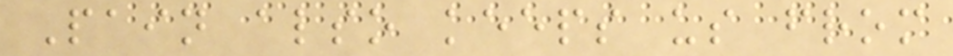Pain also keeps us from
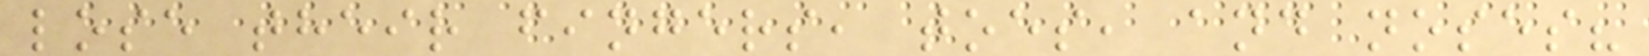lose their fingers, toes, and noses?
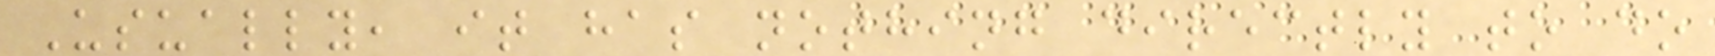Usually, it has nothing directly to do
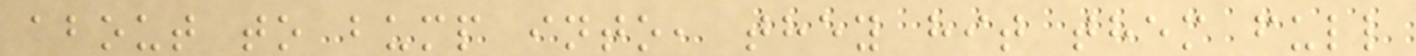about to bump into, they hit them full
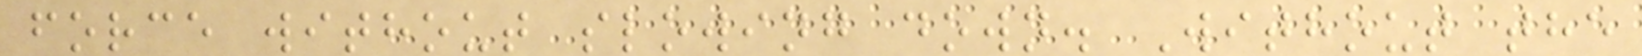force without slowing down. Without the
